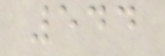544
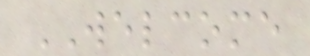WELCOME
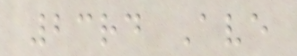23rd Ave
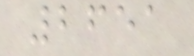2651
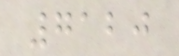7120
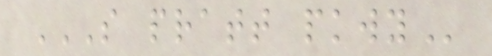S PRATT PKWY
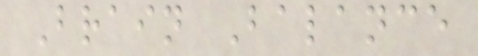Brain Balance
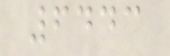6443
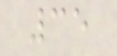35
